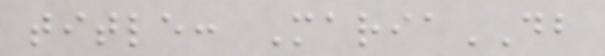title: MariaDB
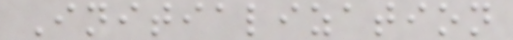Initialization
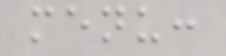menu:
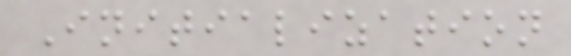Initialization
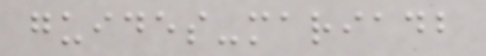guides-mariadb
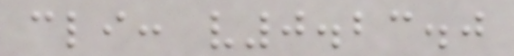cli: v0.23.0
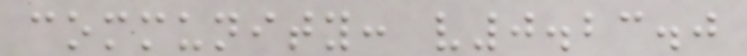community: v0.23.0
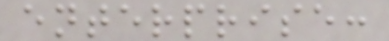enterprise:
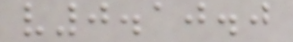v0.10.0
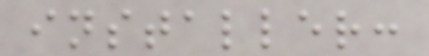installer:
